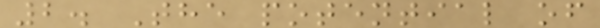2. The potential of
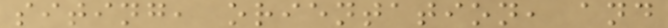siting, orientation, and
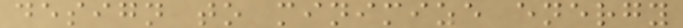design to minimize energy
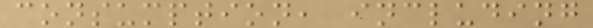consumption, including
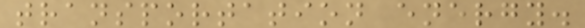transportation energy.
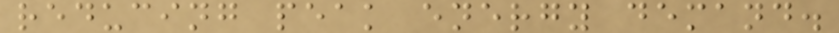reducing peak energy demand.
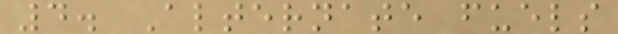4. Alternate fuels
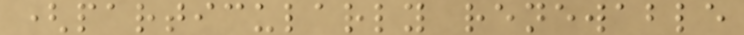(particularly renewable
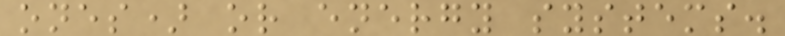ones) or energy systems.
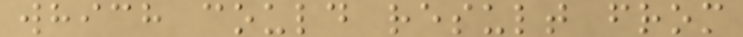which could result from
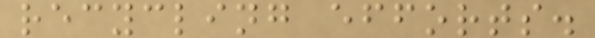recycling efforts.
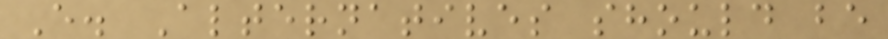E. Alternatives should be
